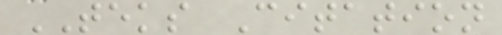TEKS Citation
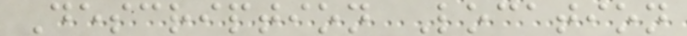Description Location
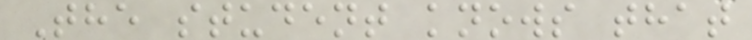The student knows that
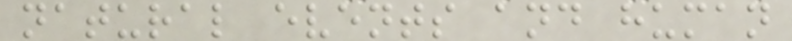natural events and human
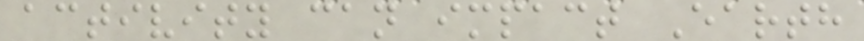activity can impact Earth
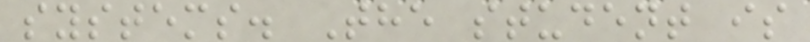systems. The student is
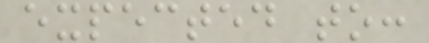expected to:
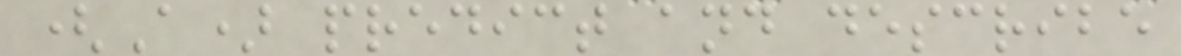(A) predict and describe
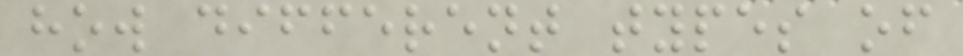how different types of
